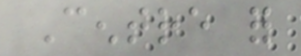Centre for
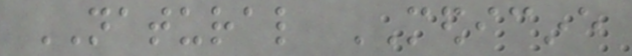NATURAL MEDICINE
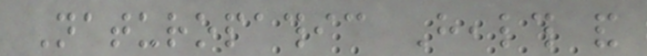Naturopathic Health and
